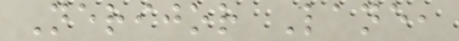Nerijor Lane,
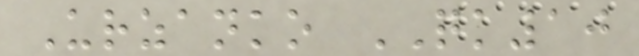Urzanko QK10
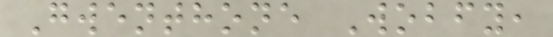Gwenthone Wobfy,
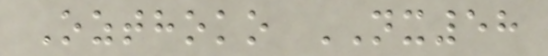Ozthoko NX58
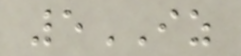5IZ
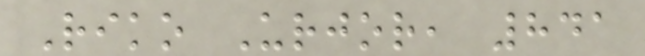Riko Urjor, 841
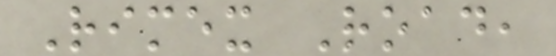Rimex Road,
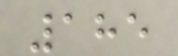185
